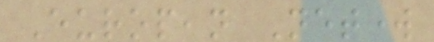European Network
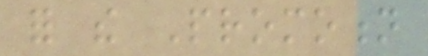for the Promotion
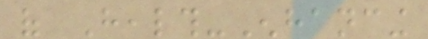of Health-Enhancing
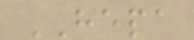HEPA
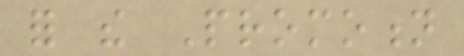for the Promotion
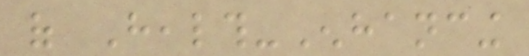of Health-Enhancing
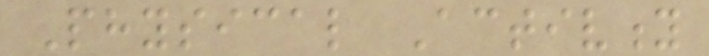Physical Activity
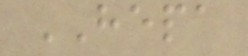HEPA
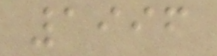1996
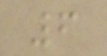6
